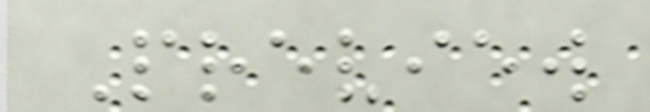Preview
